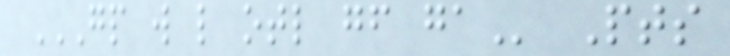GP W L OTL GF GA Pts
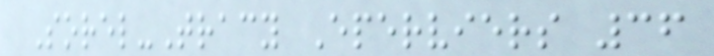Sorel-Tracy Eperviers 36
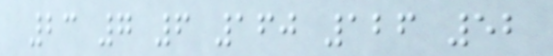23 7 6 160 126 52
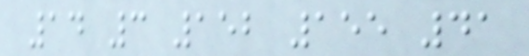14 3 152 155 41
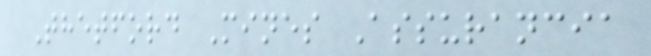Thetford Mines Assurancia
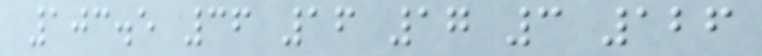103.5 36 16 17 3 126
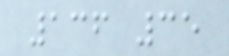136 35
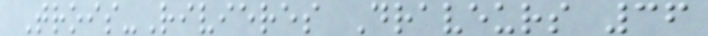Trois-Rivieres Draveurs 36
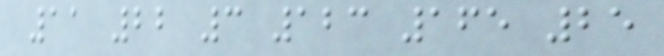11 22 3 123 165 25
